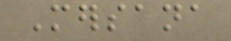Mersana
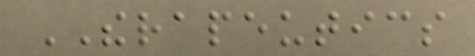THERAPEUTICS
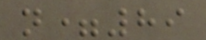n=89
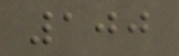100
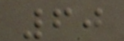60
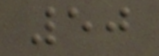50
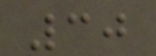30
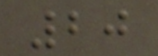20
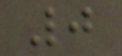0
